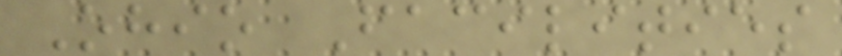Ohio Facilities
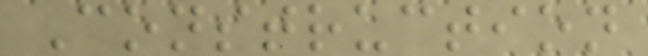Construction
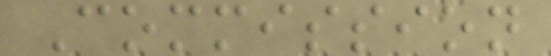Commission
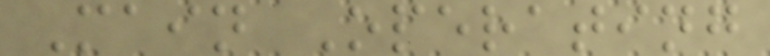Main Operating
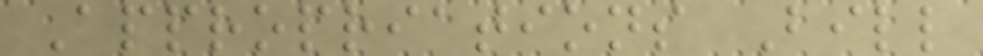Appropriations Bill
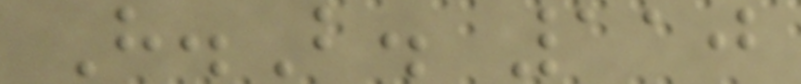H.B. 110
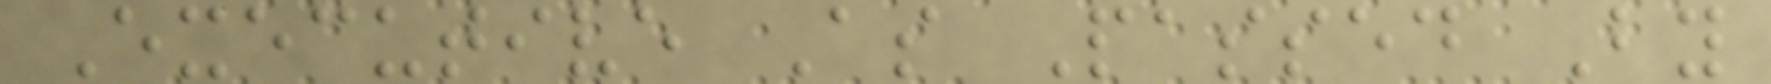Executive As Passed By
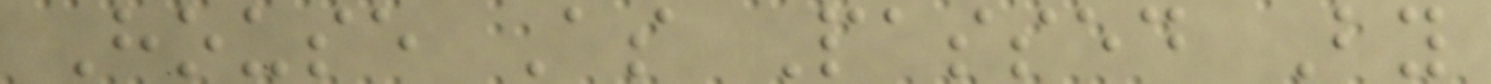House As Passed By
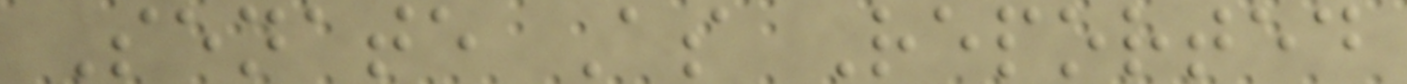Senate As Reported
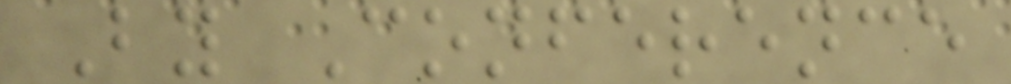By Conference
